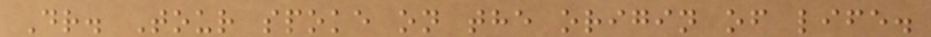Dr. Tour spoke on the origin of life.
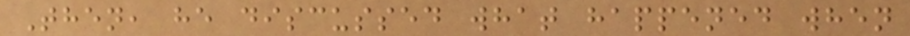Then, he discussed what happened when
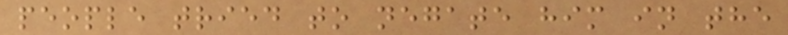people tried to negate him in the
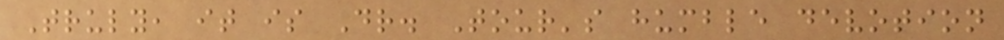Truly, it is Dr. Tour's humble devotion
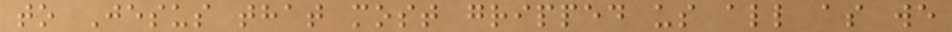to Jesus that most gripped us all as we
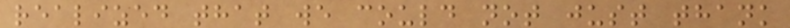realized that we could not just thank
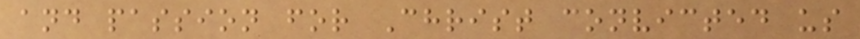and passion for Christ convicted us
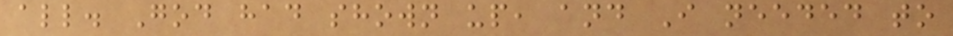all. God had shown up, and I needed to
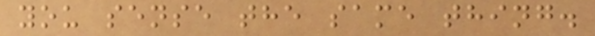you sense the same thing.
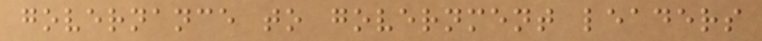governance to government leaders
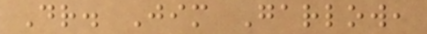Dr. Jim Garlow,
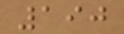190
